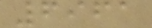6961
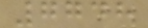7748
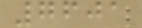7601
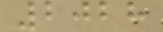2028
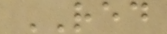RED
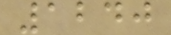1240
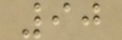90
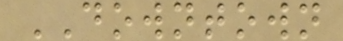DOWNTOWN
